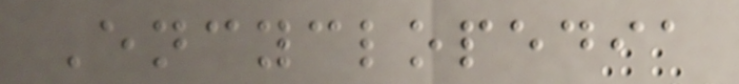Encyclopedia
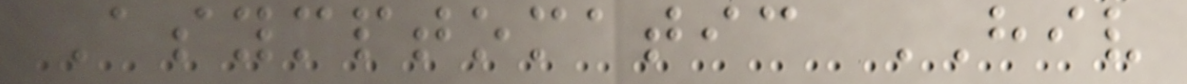Asymptomatic HIV
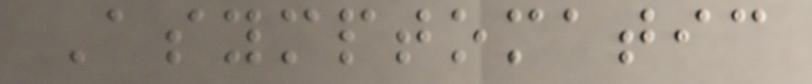Asymptomatic
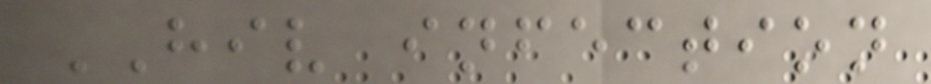HIV infection
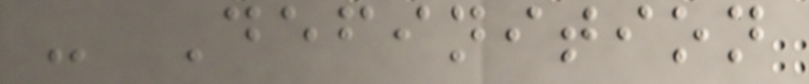- Definition
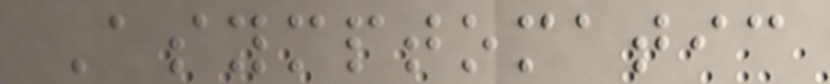Asymptomatic
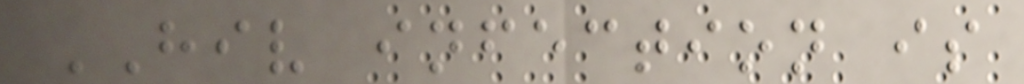HIV infection is
